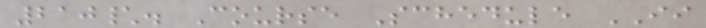210\. Course Schedule II
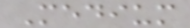Medium
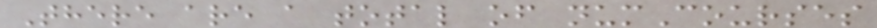There are a total of numCourses
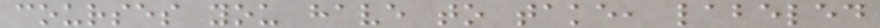courses you have to take, labeled
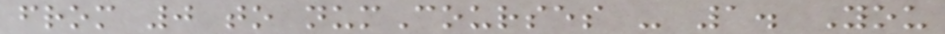from 0 to numCourses - 1. You
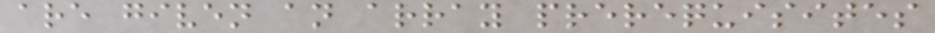are given an array prerequisites
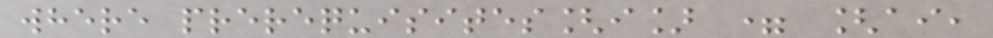where prerequisites[i] = [ai,
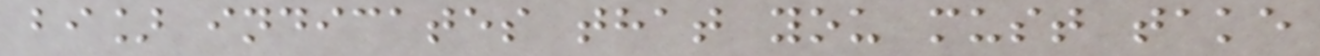bi] indicates that you must take
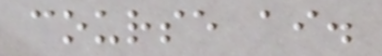course ai.
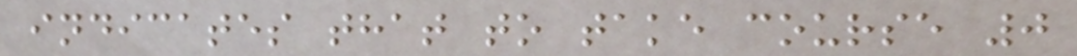indicates that to take course 0
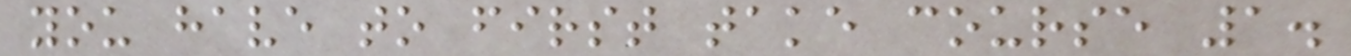you have to first take course 1.
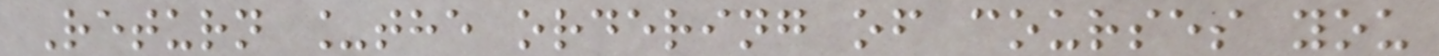Return _the ordering of courses you
